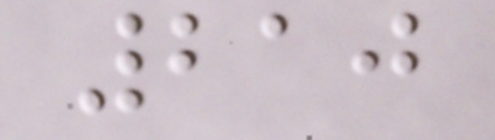210
